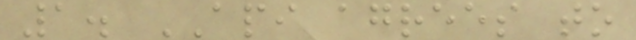1. API agrees to
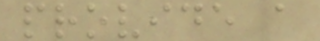provide a
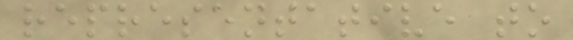representative to
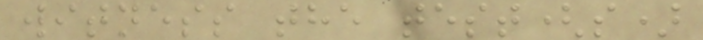witness the test(s)
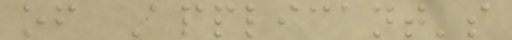of Applicant's
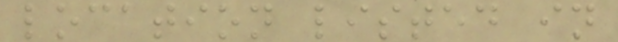location listed in
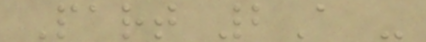Part 2A -
